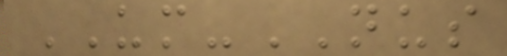UM-NUS
